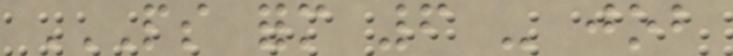PS FORM 6 - JOB
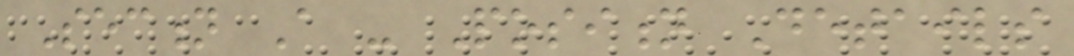Section A - Position Details
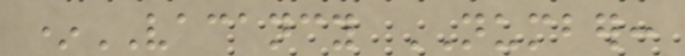*VACANCY NUMBER:
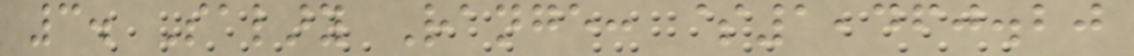3. Salary Range: $1,460.20
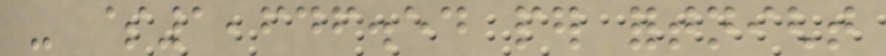- $1,646.54 per fortnight
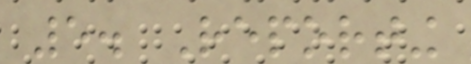5. Reporting
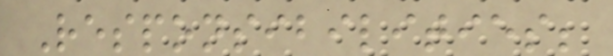Responsibilities;
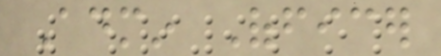Admin Officer
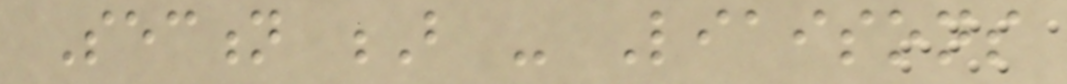Section B - Liaisons
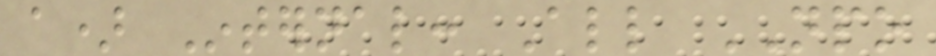a) Internal: All NPO
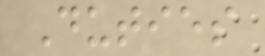Duties
